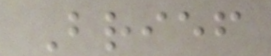Brief
